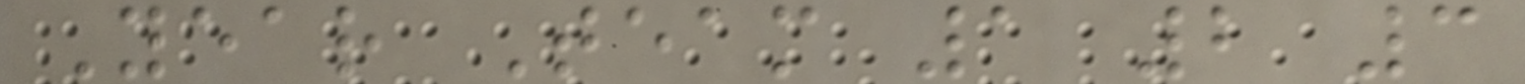Year Team 1 2 3
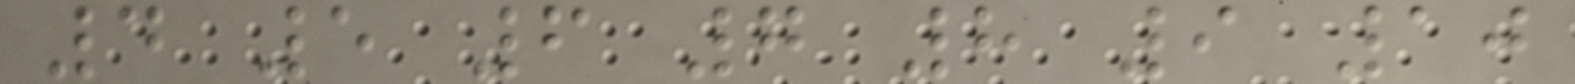4 5 6 7 8 9 10
